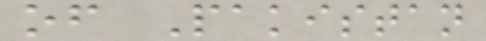of Pakistan
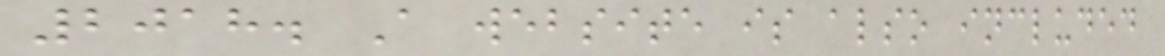2018. A website is also included
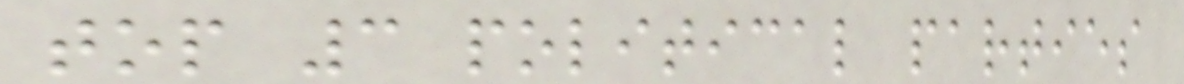top 3 political parties
